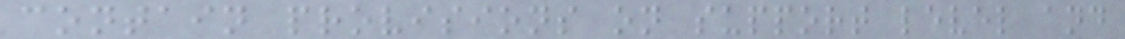contain provisions on support level and
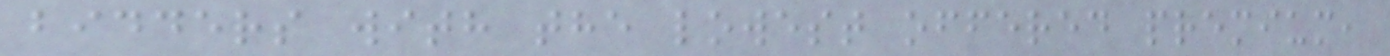bidders with the lowest offered premium,
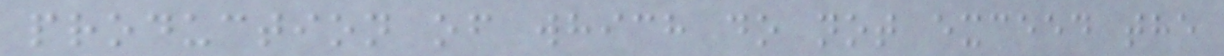production of which do not exceed the
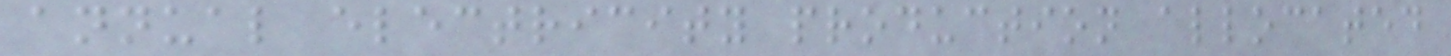annual electricity production allocated
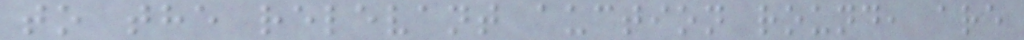to the relevant auction round, are
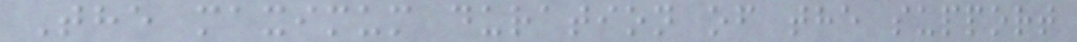The maximum duration of the support
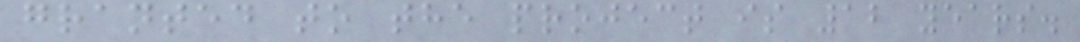granted to the project is 12 years.
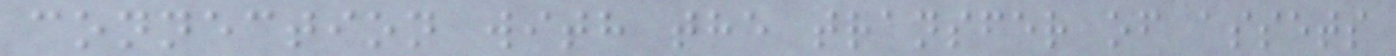connection with the transfer of assets
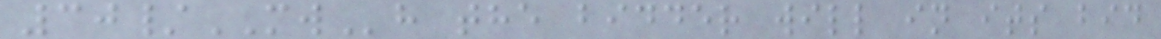30/MWh the bidder will in its bid
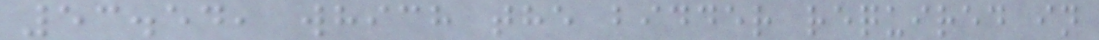53.54, which the bidder required in
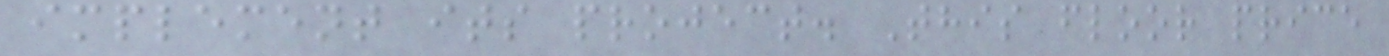implement its project. This floor price
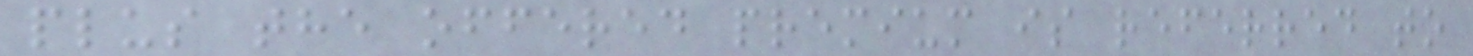plus the offered premium is referred to
